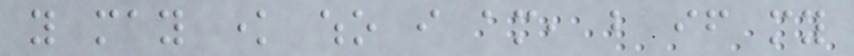you may know who i am, but if my
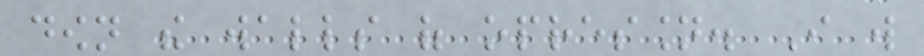down the walls of opression. I will
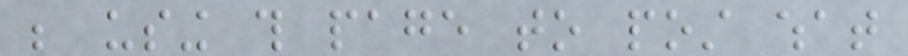be using this page to post what
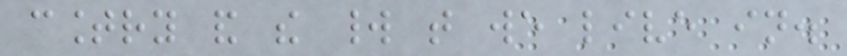country and the world that we live in.
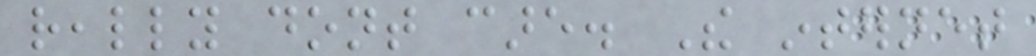really dont care. The internet
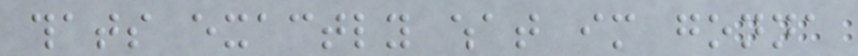thats exactly what im gonna
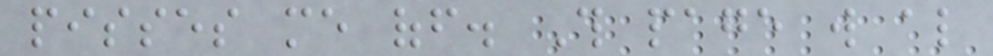pisses me off. This page will also
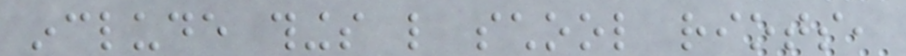include things like school riots,
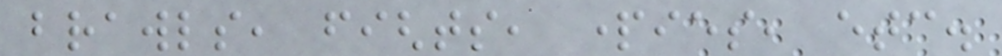brawls, fights, parties, etc.
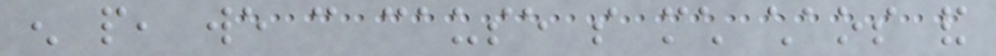enough people, we can cause so much chaos and
